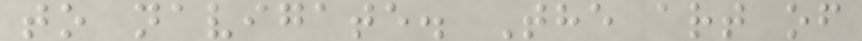to navigate. The art of
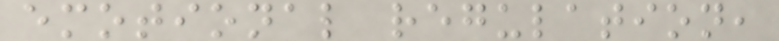emotional regulation,
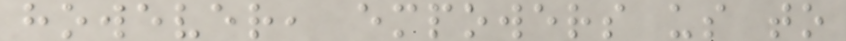however, empowers us to
